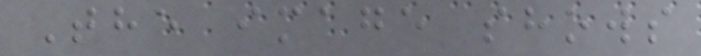The image shows
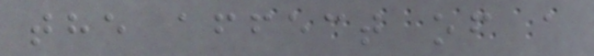the affect of a
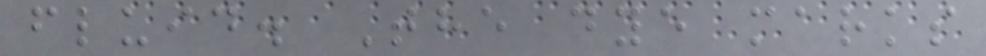fluid. The dye marks
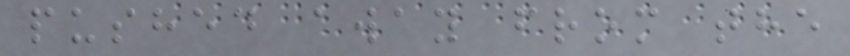pushed away from the
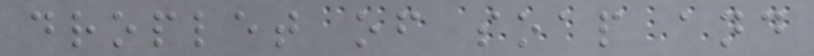droplet of soap and
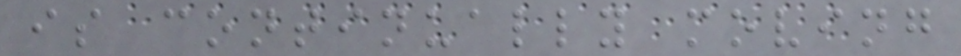is continually moving
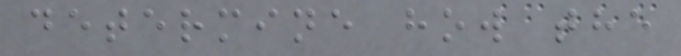determine how the
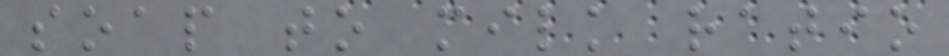soap to milk ratio
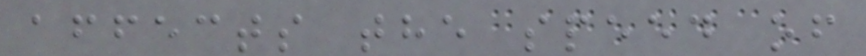affects the speed of
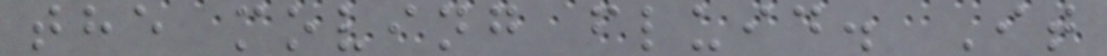the moving fluid. It
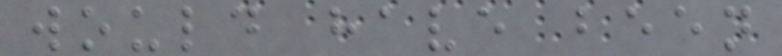would have been
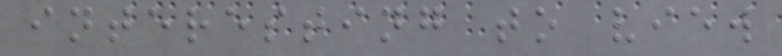interesting to view
